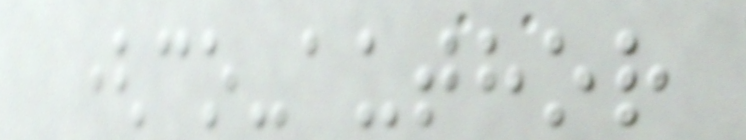(co-author
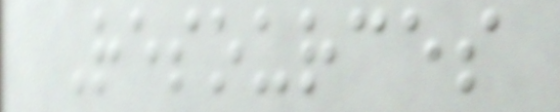Resources
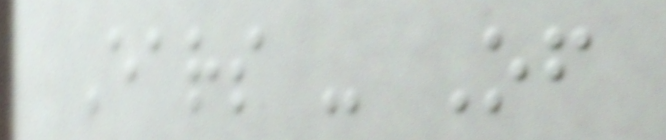Ears - Of
